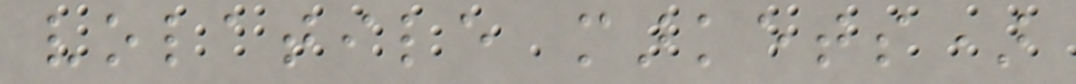volatile markets)
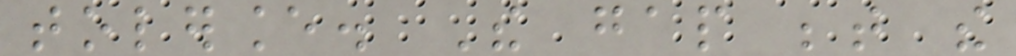tolerance. The gap between the
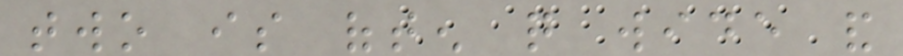two is often quite wide and
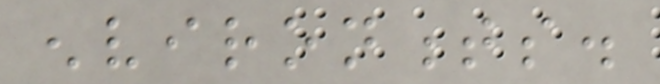environments.
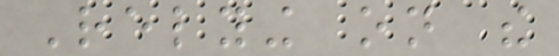Relying on the
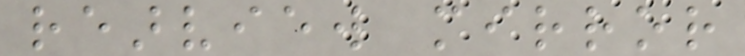rearview mirror
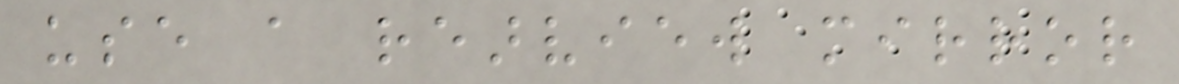use a rearview mirror
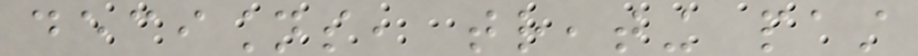decisions, treating past
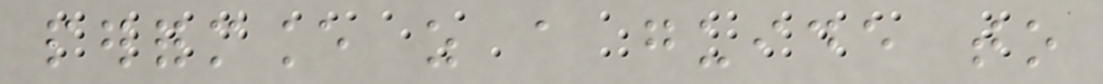performance as a guide to
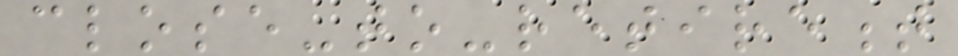close-to-retirement
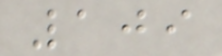109
